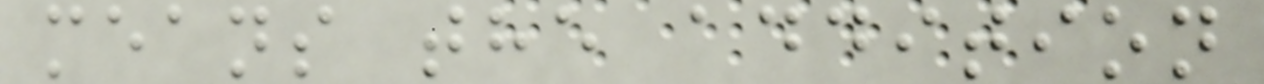means the addition
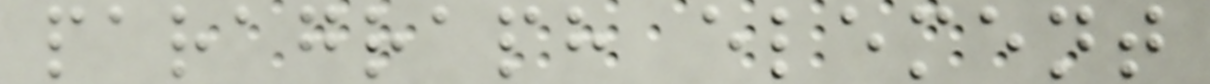paragraph element
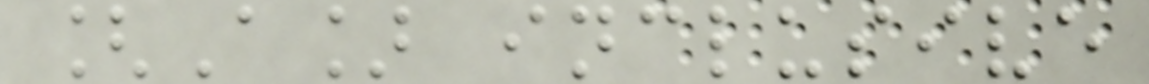[A] inclusive
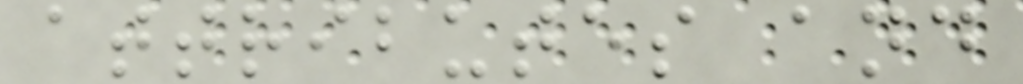attributes and
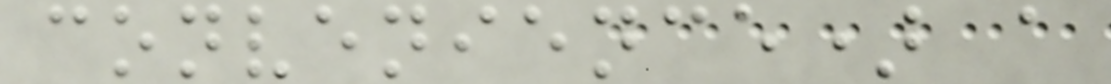convenience) a
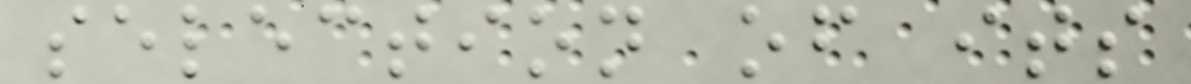selection of its
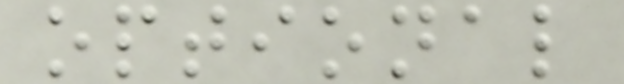optional
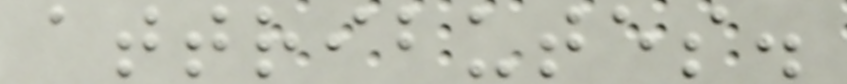attributes.
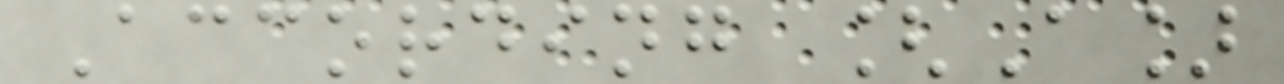According [A]
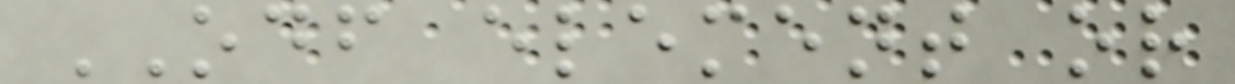ODF element or
